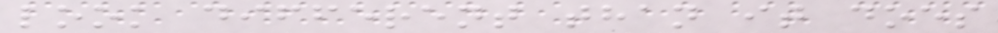look different than it does
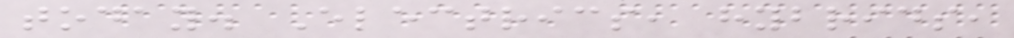today. Electrics, hybrids,
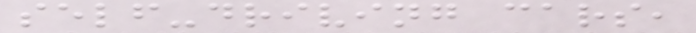self-driving cars,
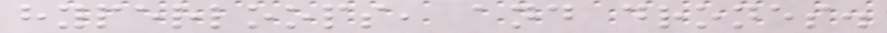hyperloops, and drones.
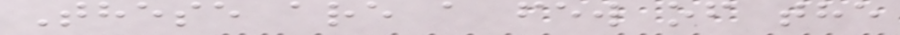These are a few of the
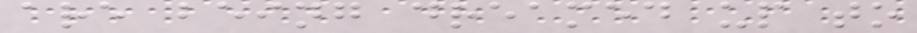are being dreamed up to
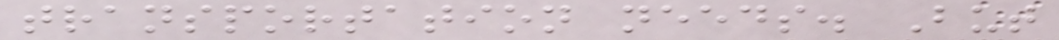transportation needs. But
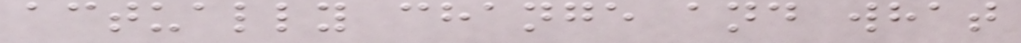actually change and what
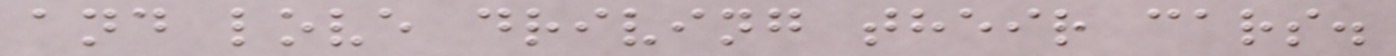and love driving their cars.
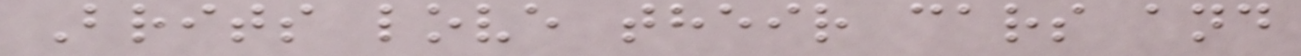Brits love their cars and
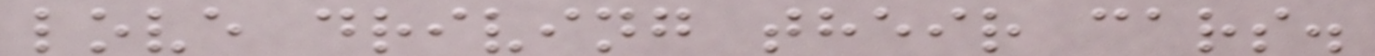love driving their cars.
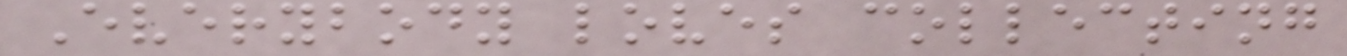Everybody loves collecting
